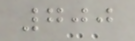700
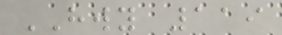HWY 119
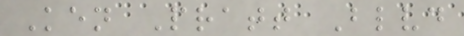Ken Pratt Blvd
